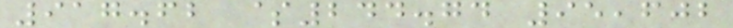917.62 $244.74 95,602
